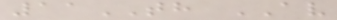11TH AV
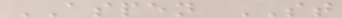ASPEN ST
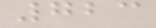723
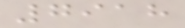7918
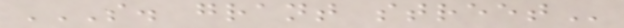S. GRANT STREET
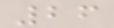26
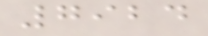7924
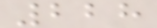228
